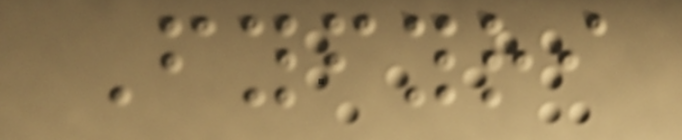Fyfyri
